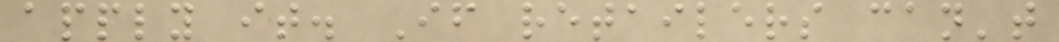apply it. If retailers can't
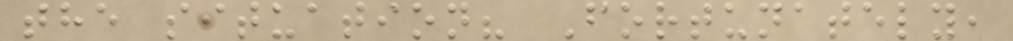the situation? Fortunately,
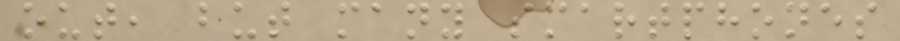out, but many smartphones
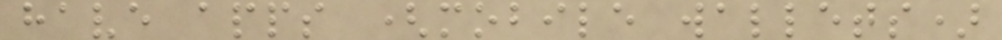have apps (mobile wallets)
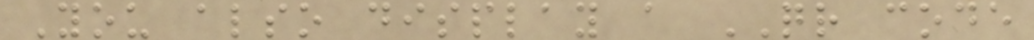You also display a QR code
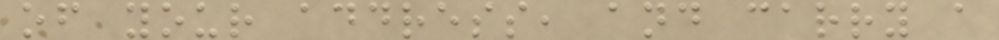of your address, and carry a
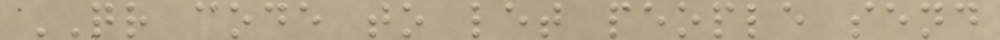QR code to let people send
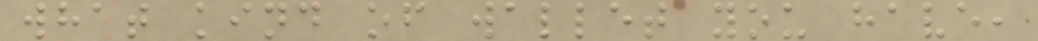what kind of wallet you have,
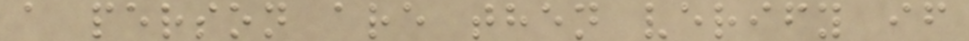a person are then verify if
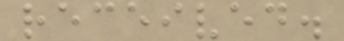received.
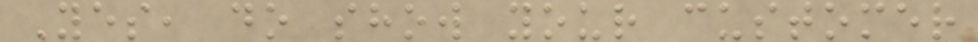Yes, do show your customer
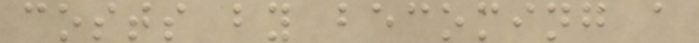costs by becoming a
